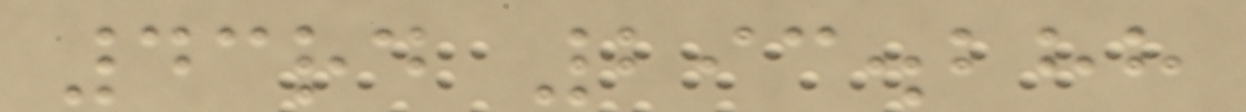43rd 293.288
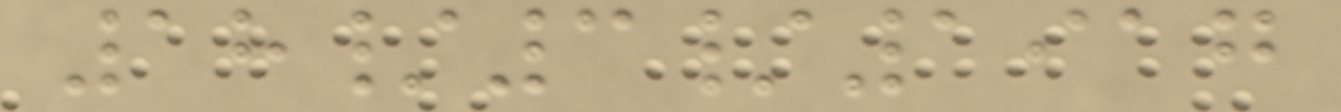18/3/1917
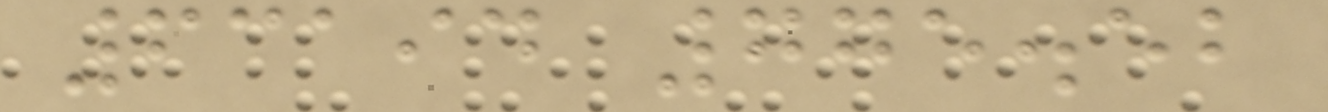63194 775.52
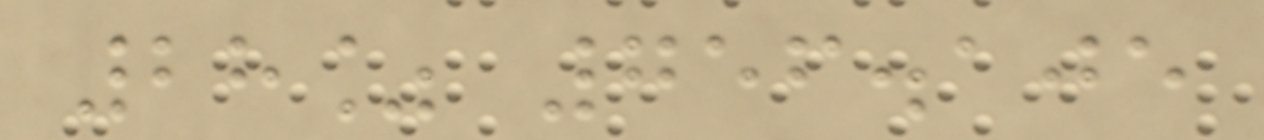28% 756.105
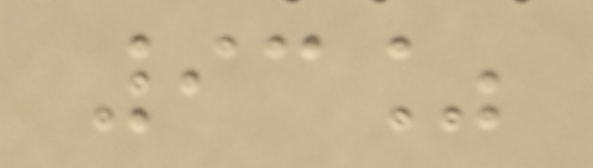93%
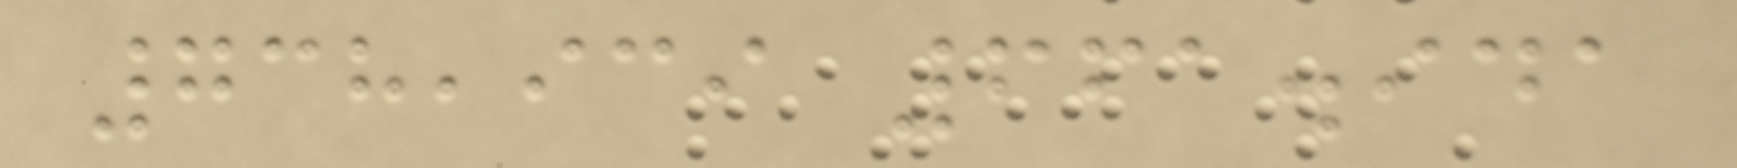738,939 661.941
